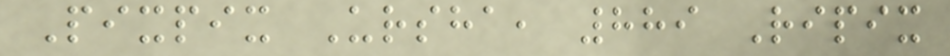Pixpix Ursha, 889 Ripix
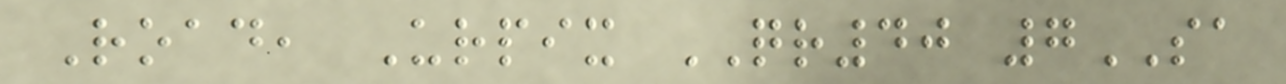Road, Urpix QR40 7SA
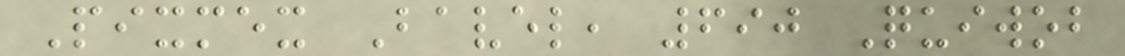Pixmex Bavel, 690 Quiwob
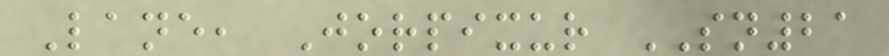Lane, Jorpixur SN21
